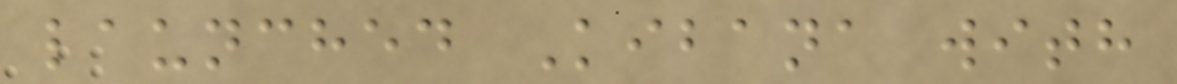launched Kibana with
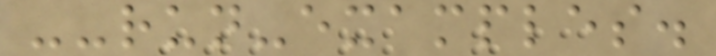--run-examples.
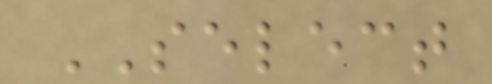SELECT
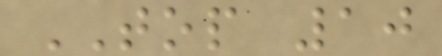TOP 10
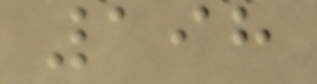198
